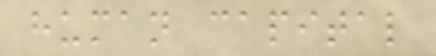human capital
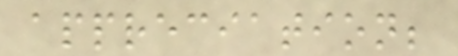appreciation;
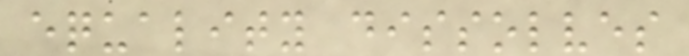equality dissolves
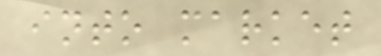into market
